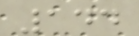144
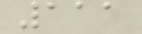111
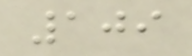109
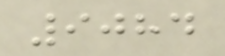9084
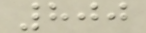800
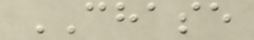CHASE
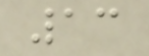13
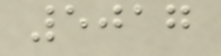5017
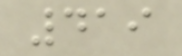419
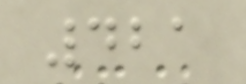421
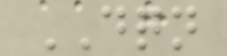DQN
